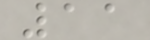11
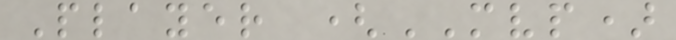Player (MVP)
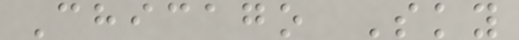Chicago Sky
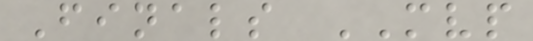Finals MVP
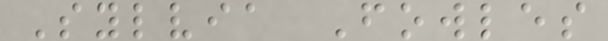Sylvia Fowles
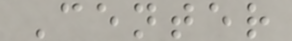Center
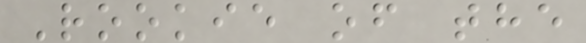Rookie of the
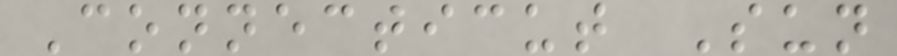Connecticut Sun
